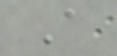A
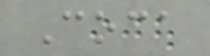Coca
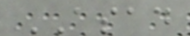ASAD
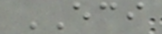ECI
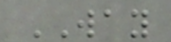WAY
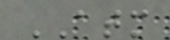ATM
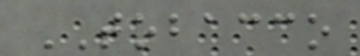TOBACCO
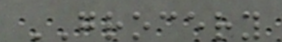GROCERY
